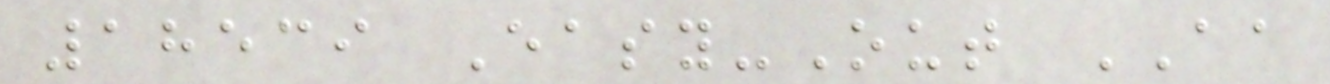18539 Easy-Out AA
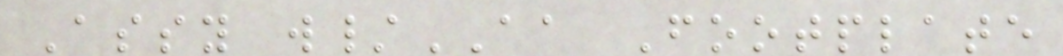Assy w/AA Footplate
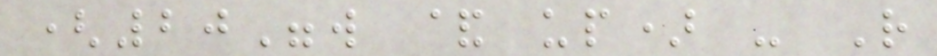(20"w & up) - R
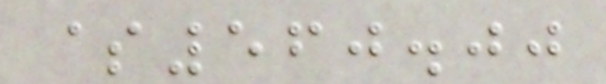$560.00
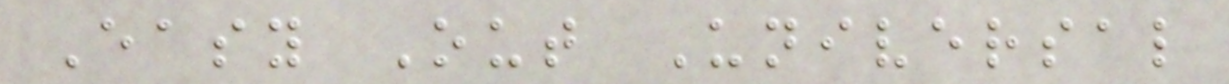Easy Out Universal
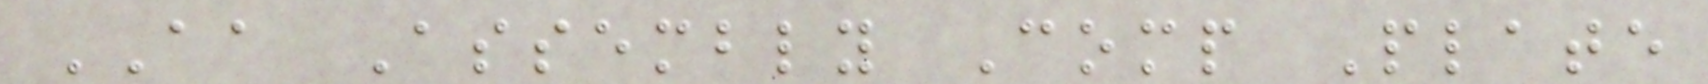AA Assembly Comp Plate
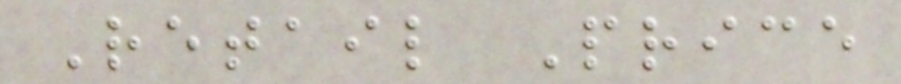Retail Price
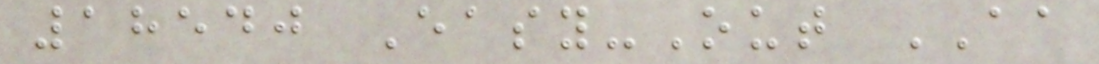18540 Easy-Out AA
